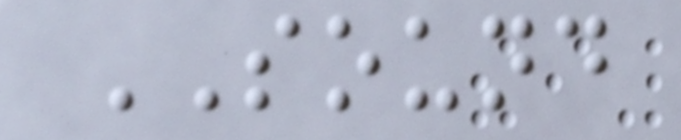SOUND
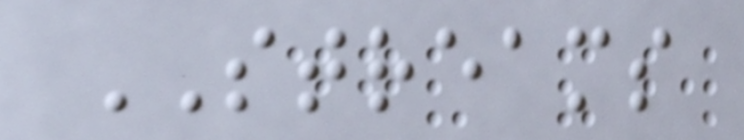STREAMS
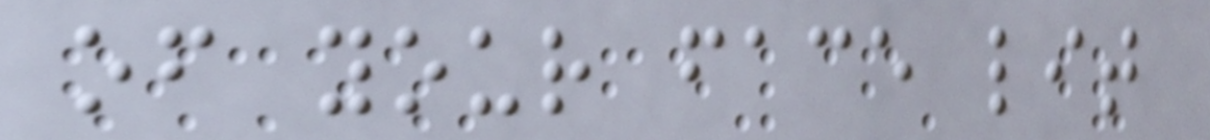of your face lit
